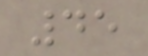45
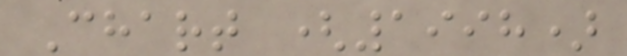Chart (1998)
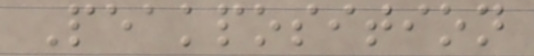Peakposition
